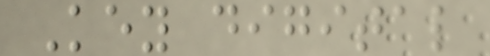Key digital
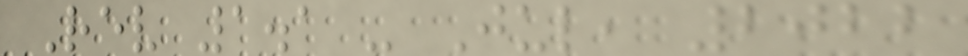Rev 1.1 - Jul, 2022
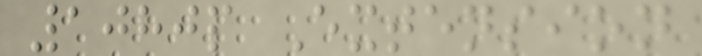1080p Extension
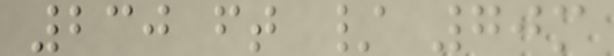230 ft / 70m
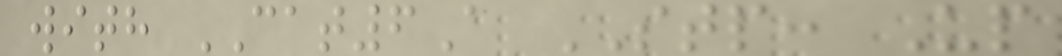with CAT6A STP: Up
